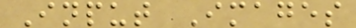Input Images
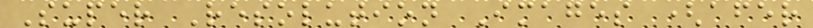Super Resolution Images (afer
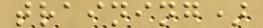training)
